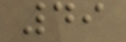49
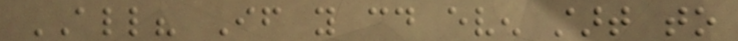ALL? If you could even start to
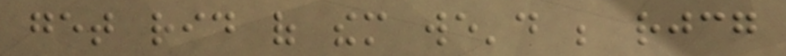get rid of them we'd be rejoicing
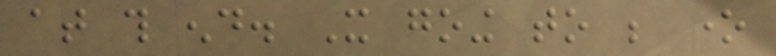at this end. It going to be one
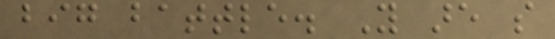big battle. You are so
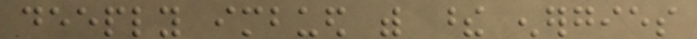deeply imbued with these energies
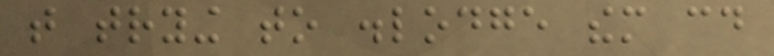that trying to dislodge them could
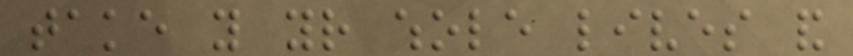take you your whole lives and
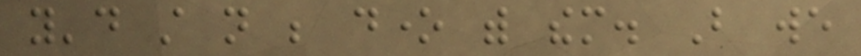you'd still not be done with them. But we
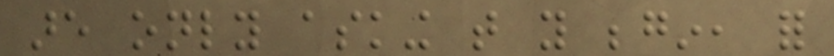are only asking that you begin, for
